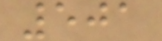501
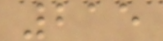215
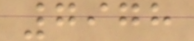7978
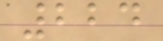224
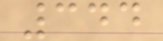344
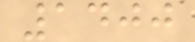1400
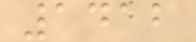1412
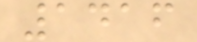1416
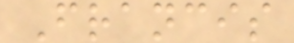Francis
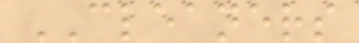CLEANERS
